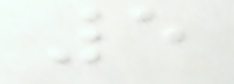5
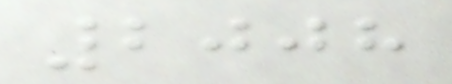2008
